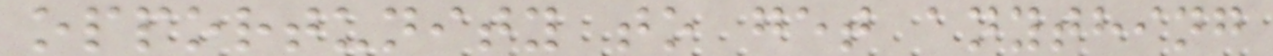opportunity to get anything
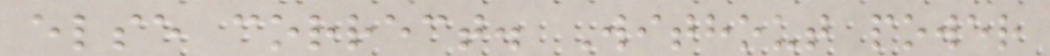else correct. Without power
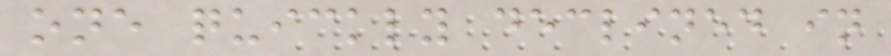one quickly declined in
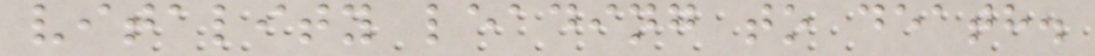vitality leading to death.
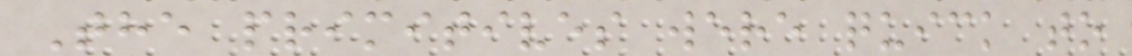The primitives were quick to
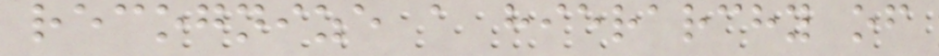recognize a hierarchy of
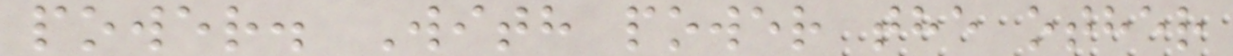power. With power the other
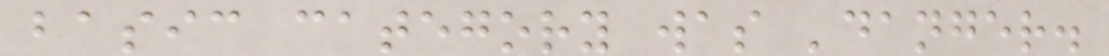basic category was 'danger.
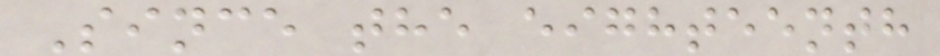Since the eighteenth
